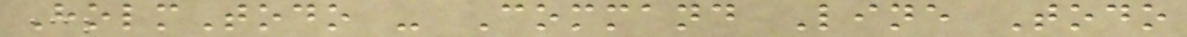HolmTodo - Command Line Todo
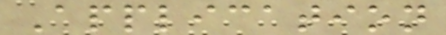Application
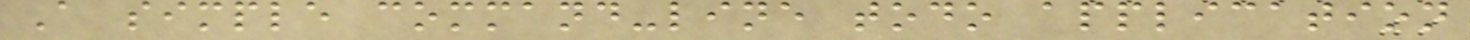A simple command-line todo application
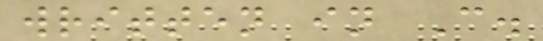written in C.
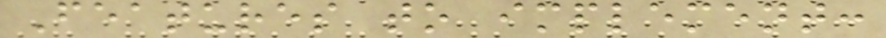Features to implement:
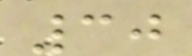30
